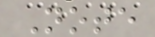Note
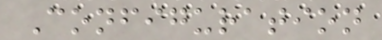Configuration
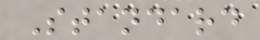Standard
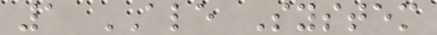1 ALE System
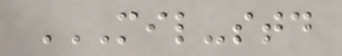MIL-STD
